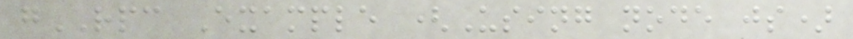gRPC Example (Using node js)
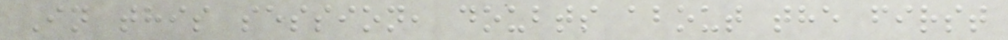In this session, doubts about the first
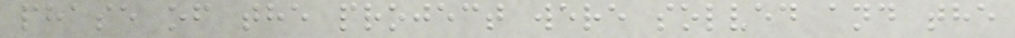phase of the project were solved and the
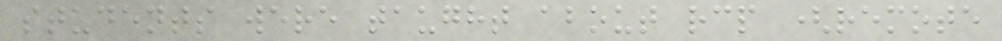students were taught about rcp (remote
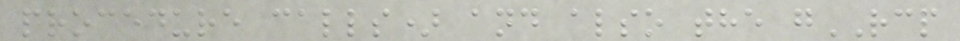procedure calls) and also the gRCP
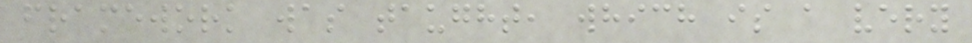framework was taught, which is a very
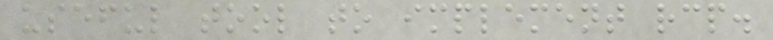useful tool to implement rcp.
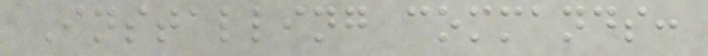Installing commands:
